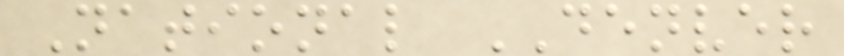National DENVER
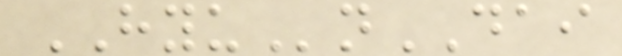HYUnDAI
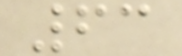63
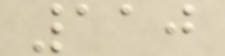110
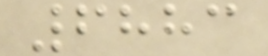6883
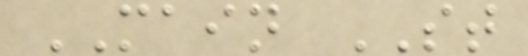MAIN ST
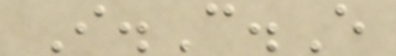I.C.E
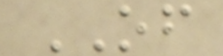OF
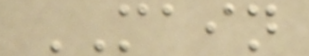MAIN
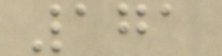171
